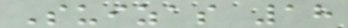Suizas 18
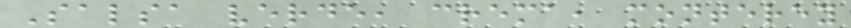Salsa verde, crema, monterey
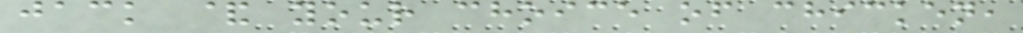jack & your choice of chicken,
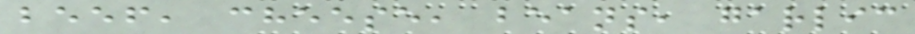beef, cheese, beans, garlic
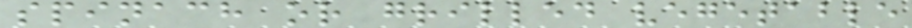spinach or grilled vegetable
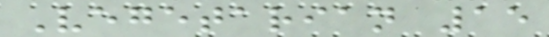Vegetarian 15
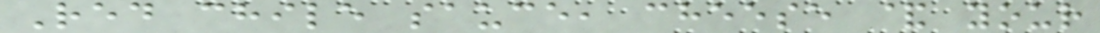Red chile sauce, cheese & your
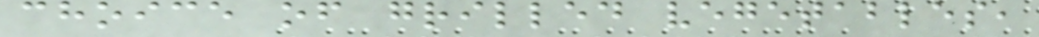choice of grilled vegetables,
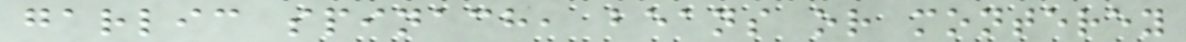garlic spinach, beans or monterey
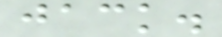jack.
